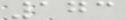173
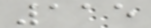115
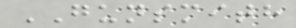GUNSMITH
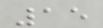15
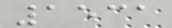1531
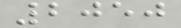2050
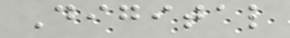Digital
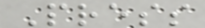Press
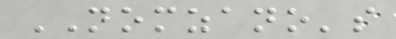NOMZANO's
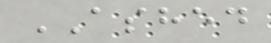ASHED
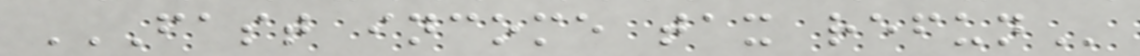FAST INCOME TAX REFUN
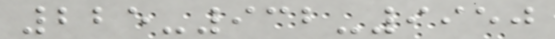225-932-9950
